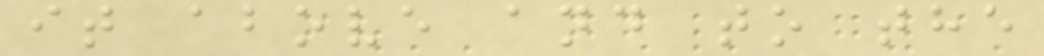it above and to the
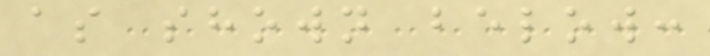as shown below:
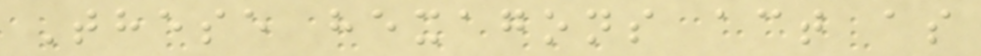These hexagons act as
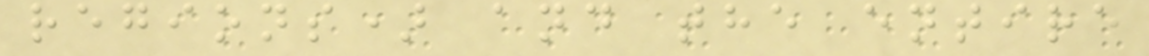regions) and the entire
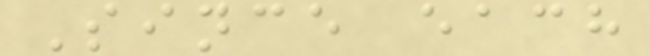Since each
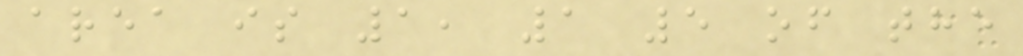area is 1, 1 5 of the
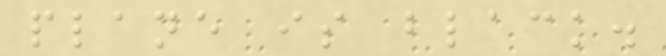plane is black.
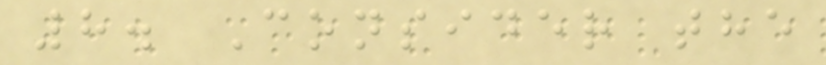8. Consider the
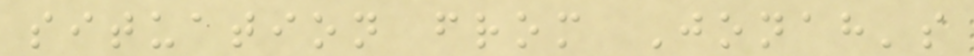situation from Jonah's
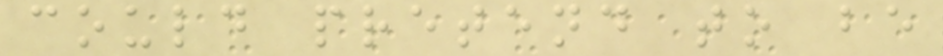could pretend to be
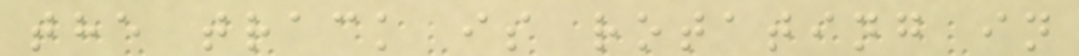the track is rotating in
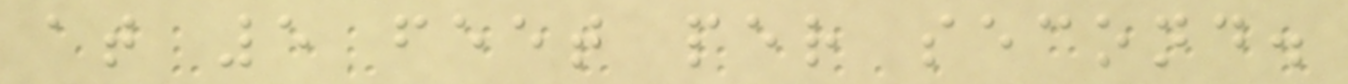at 5 feet per second.
